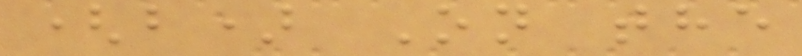(b) On the
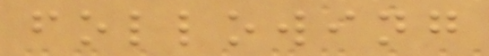following
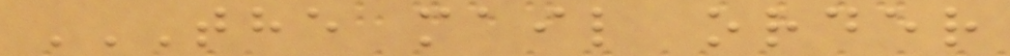THE MAIL ORDER
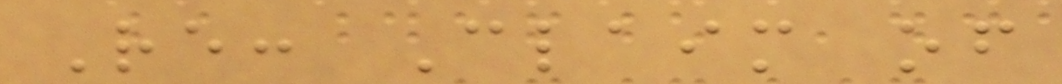Re: Claim of
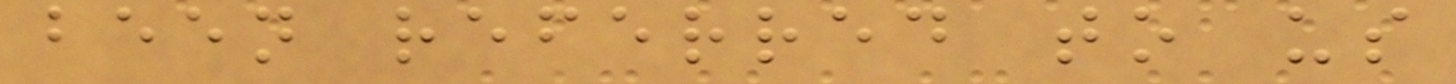been referred to us
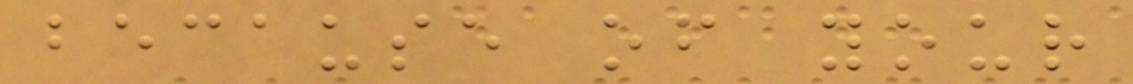because of your
